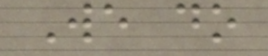We do
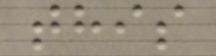this
